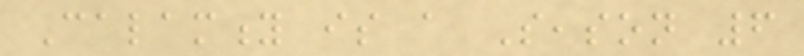Calamity is a Season 6
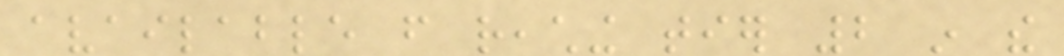available from reaching tier 2 in the
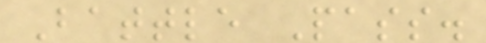Battle Pass.
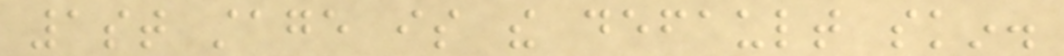1st stage is the default skin.
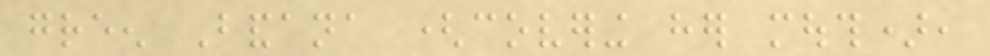green Bandana (covering her mouth),
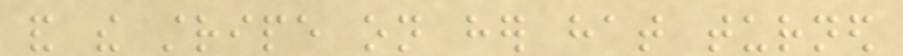and the stripe on her hat turned
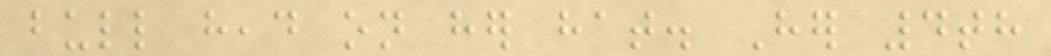bull head on her hat. Her 4th
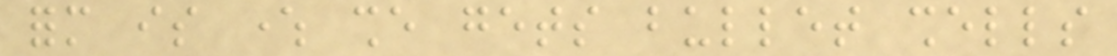form is where she gets bullet shells
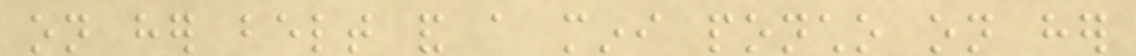on her belt and a mini poncho on her
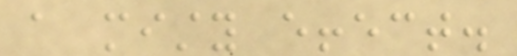a misty effect.
